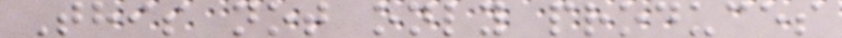This not only produces
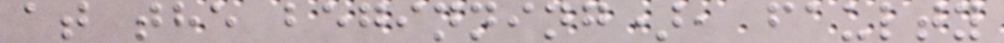at the beginning), faulty
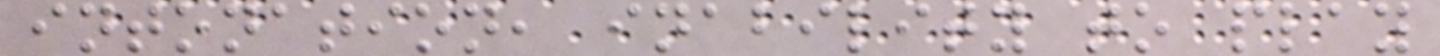intonation, inability to play
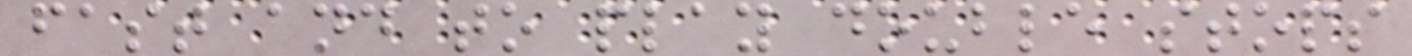fast and to play double stops
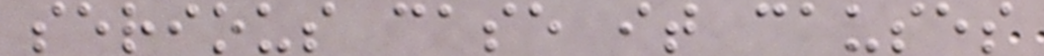serious case it causes
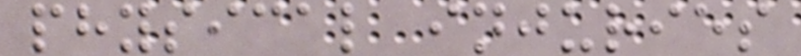physical injuries
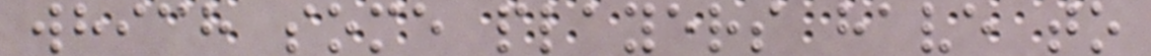which some players have to
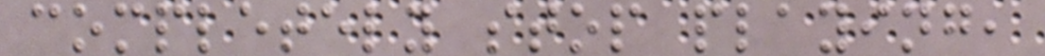completely stop playing,
